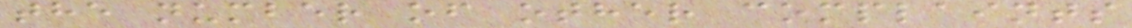the number of other complaints
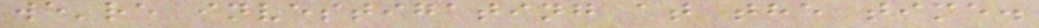we're investigating at the time.
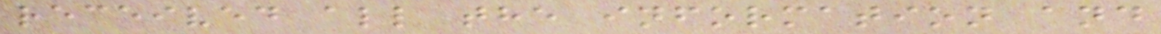received all the information and
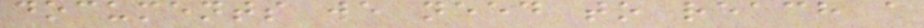documents we need to reach a
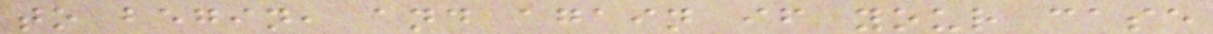to begin, and again if your case
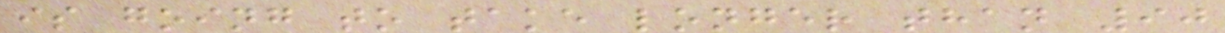is going to take longer than 90
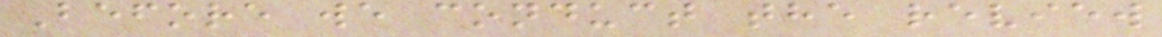Before we conduct the review
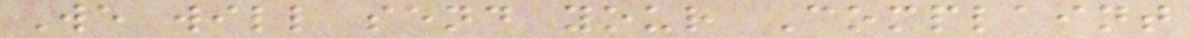We will send your Complaint
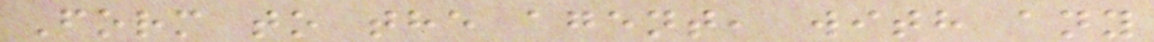Form to the agent, with any
